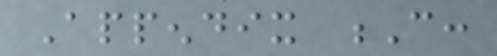Appendix C:
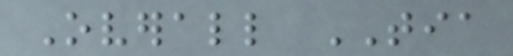Overall TIA
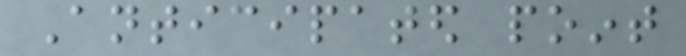Anticipated point
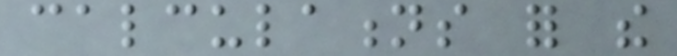calculations for the
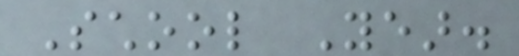School Year.
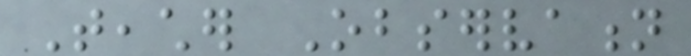Teacher Observation
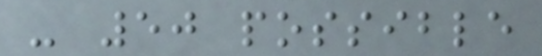- 50 possible
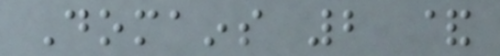Domains 2 &
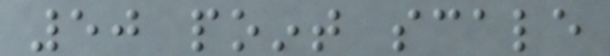50 point scale
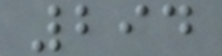294
